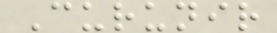Curunir
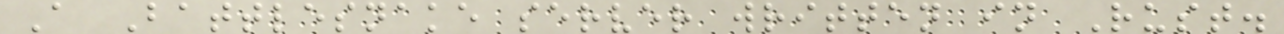A Battlesnake server written in Rust.
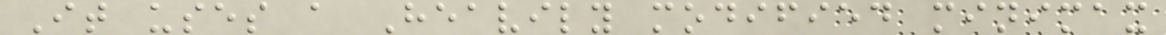It uses a Heavily modified minimax
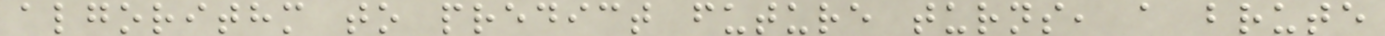algorithm to predict future turns, a brute
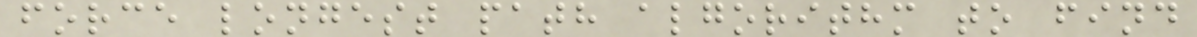force longest path algorithm to find
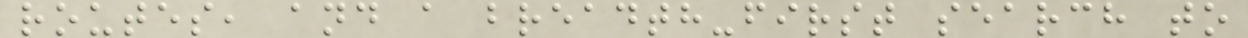routes, and a breadth-first search to
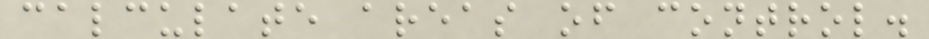calculate areas of control.
